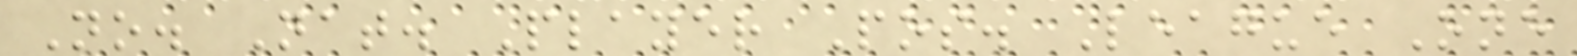No. Nat. Player Pos. League One
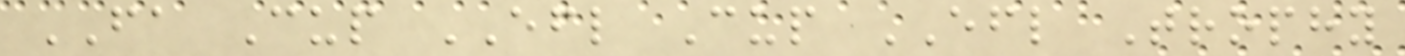FA Cup EFL Cup EFL Trophy
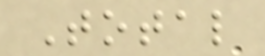Total
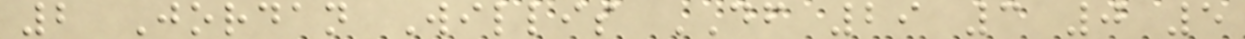2 Jordan Willis DF 29 3 0 5
